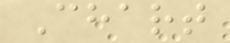Chart
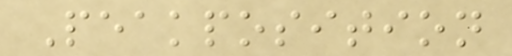Peakposition
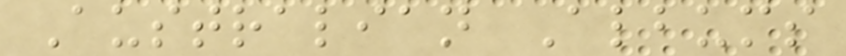Australian Albums
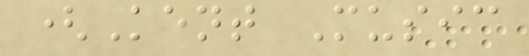(Kent Music
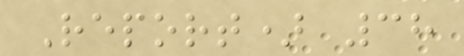Report) 38
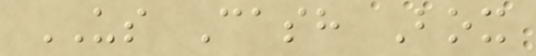US Cash Box
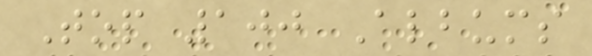Top 100 Albums
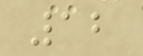12
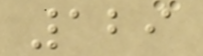129
